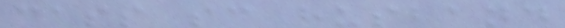cass sc husband
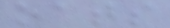oats
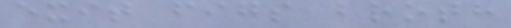exit figs broth
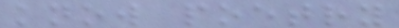know poetry
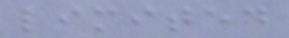limited
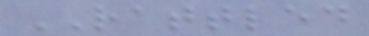RATTLED
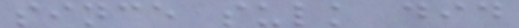since sulk did
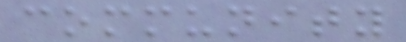community
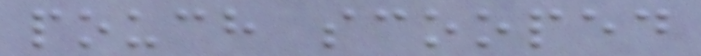pouch scooped
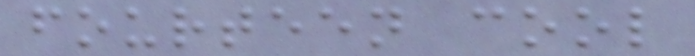fourteen cool
